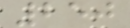250
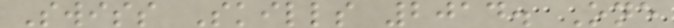Swiss Skills 2014. One
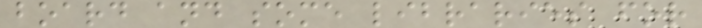board and some libraries for
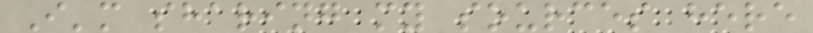I'm sharing my sources here
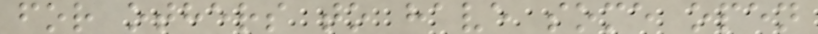for others to have some open
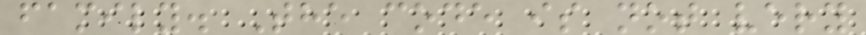family. The code is not very
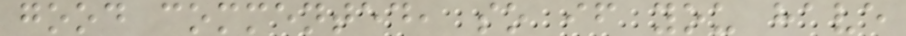good commented, so if you have
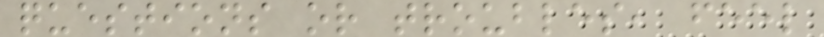questions or troubles, feel
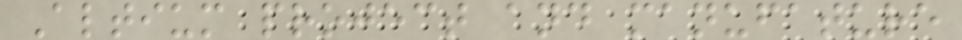Altium project and manufature
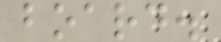board.
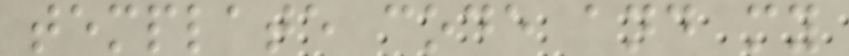template code and my
